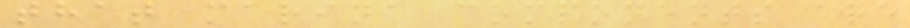that marina components are
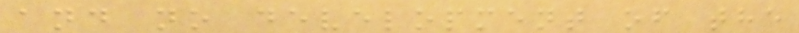and no development of the
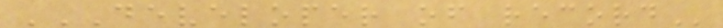DEVELOPER OF RECORD
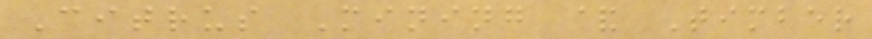Citrus Mining & Timber
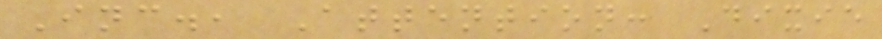Inc., Attention: Dixie
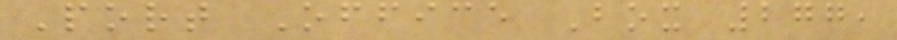Port Office Box 277,
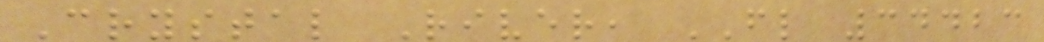Crystal River, FL 34423
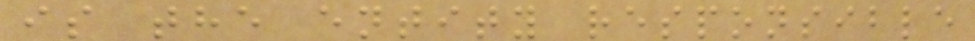is the entity responsible
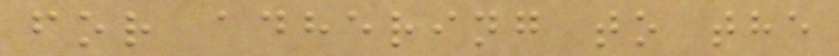for adhering to the
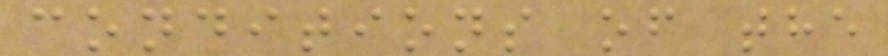conditions of the
